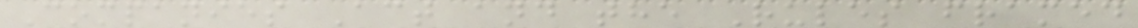Companies Act and the Rules framed
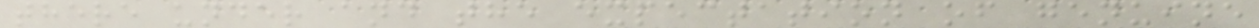there under and the expectation of genuine
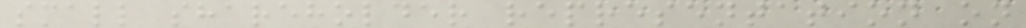small shareholder representation on
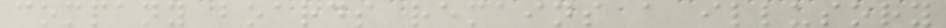company boards remains a illusory
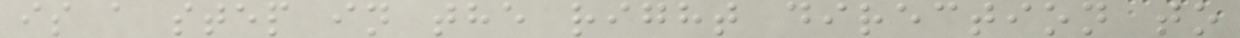is a step in the right direction to
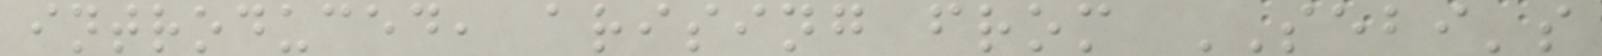introduced, arising from SEBI's
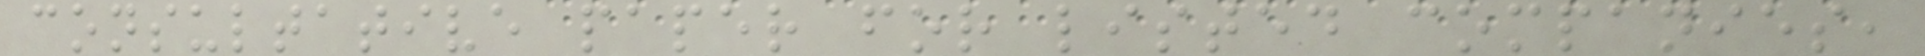consultative paper for listed companies,
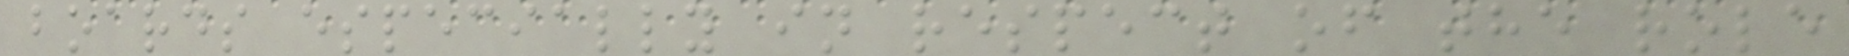boards especially in respect of the role
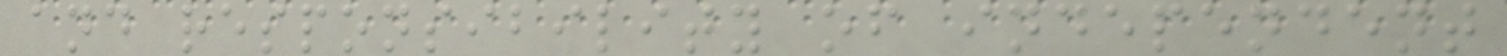and responsibility of independent
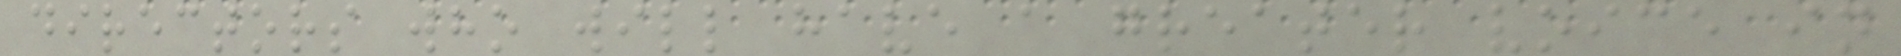directors who will have a greater voice in
